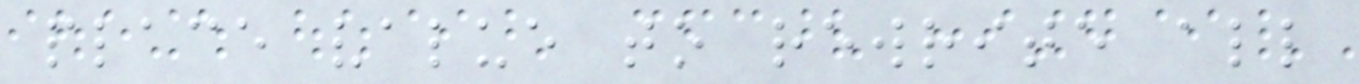place value to rewrite all
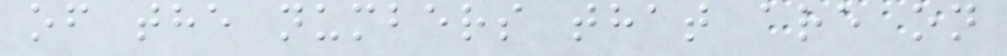of the numbers that are on
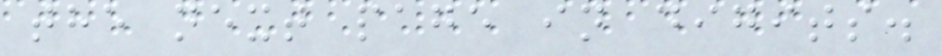the next page in digits.
